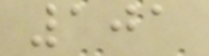101
